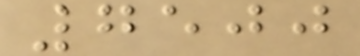7500
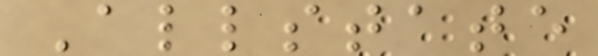Allstate
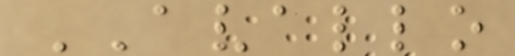AVALLO
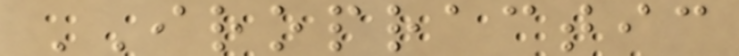IROPRACTIC
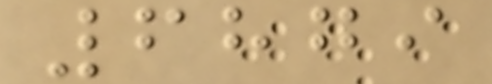6879
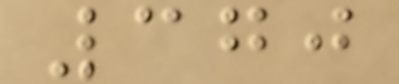370
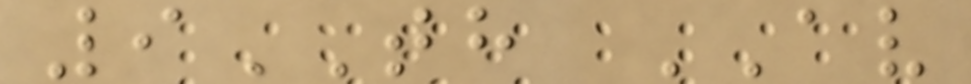9TH AV
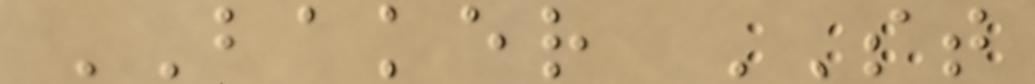BAKER ST
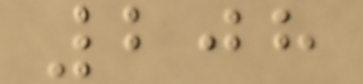208
